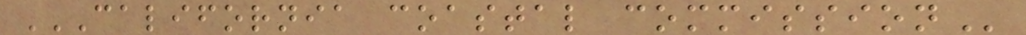CALIFORNIA COASTAL COMMISSION
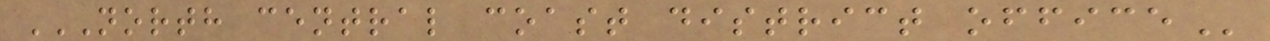NORTH CENTRAL COAST DISTRICT OFFICE
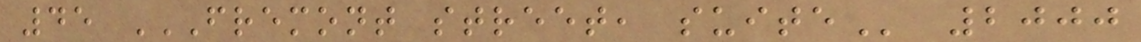45 FREMONT STREET, SUITE 2000
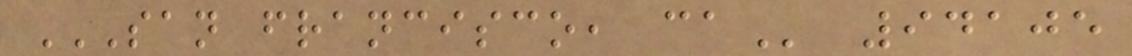SAN FRANCISCO, CA 94105
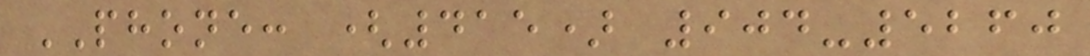PHONE: (415) 904-5260
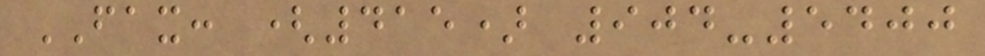FAX: (415) 904-5400
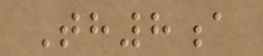Th8a
